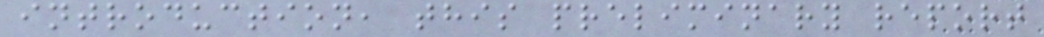introduction, this preliminary report
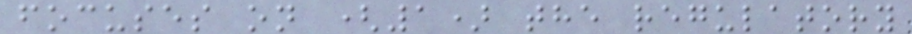focuses on (1) the regulatory
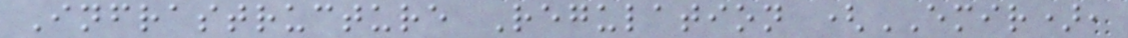Infrastructure Regulation (EMIR),
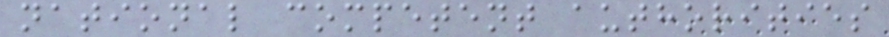national competent authorities
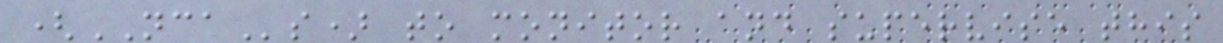(NCAs) to monitor and supervise this
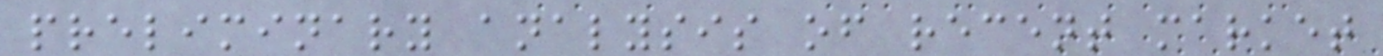preliminary analysis of recent market
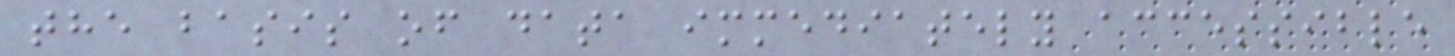the basis of data immediately accessible
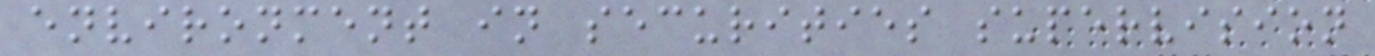environment in securities supervision
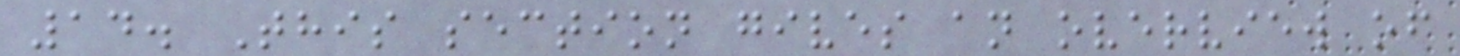14. This section gives an overview of
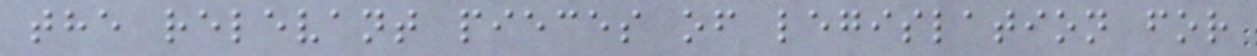the relevant pieces of legislation for
